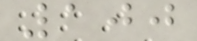100
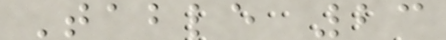Table 23
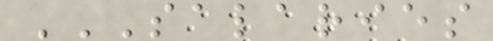SALARIES
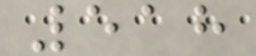518
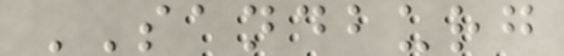SANDBURG
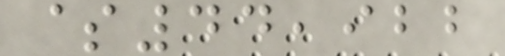$44,922
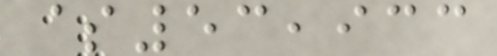$53,933
